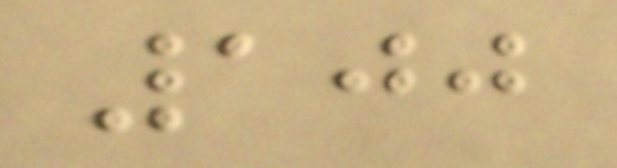100
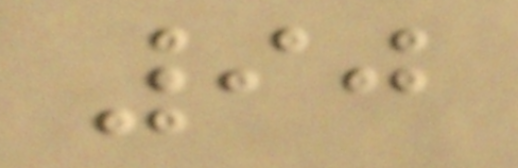90
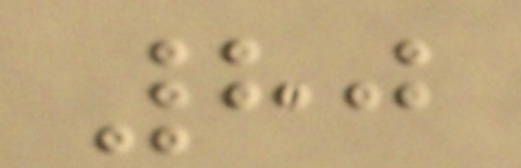80
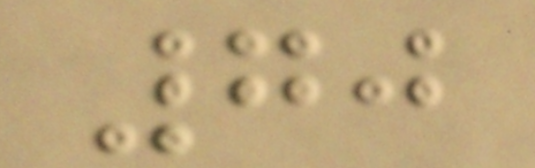70
